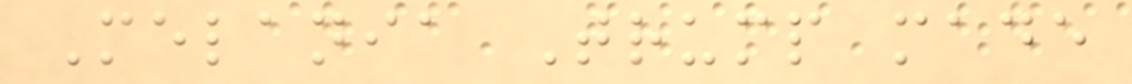Melania Trump made
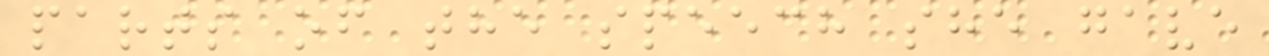parts of the speech she gave
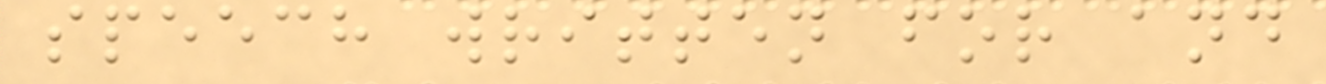speech written for and
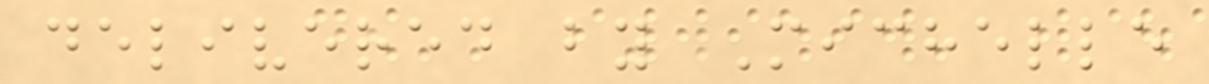delivered by Michelle
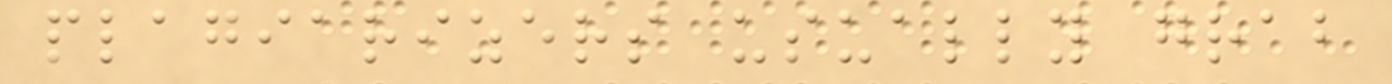plagiarizers usually grab
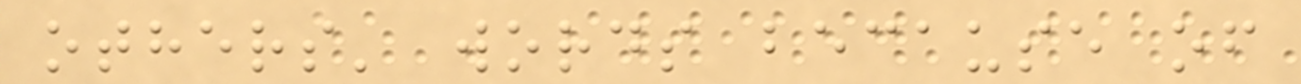others' words because of
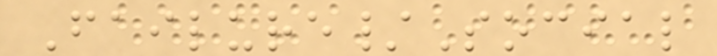Failure/Social
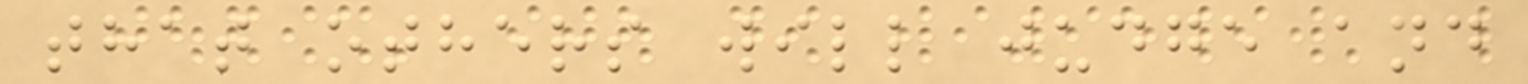that others will judge and
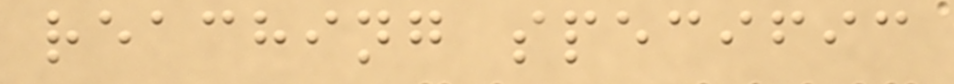reaching specific
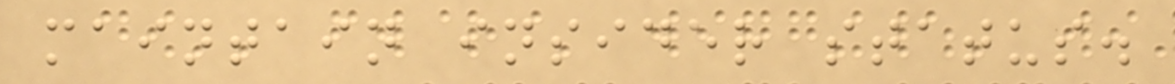maintain insider status.
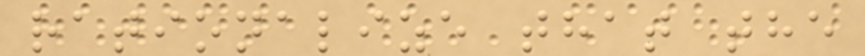rationalize that the
